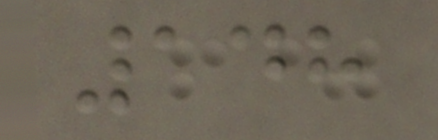148
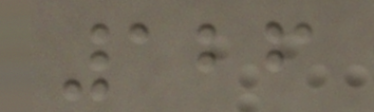126
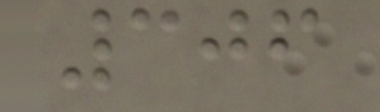306
